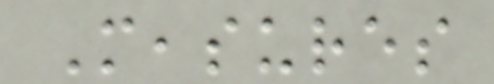Measures
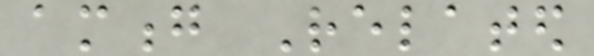among Related
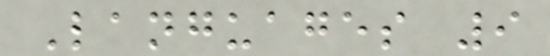Languages 9
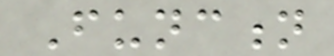Function
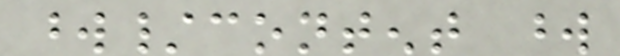word/content word
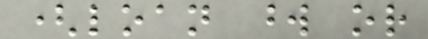(loan word or
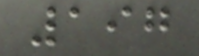197
